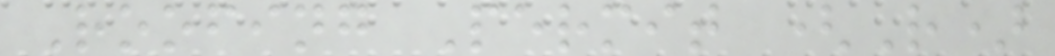Roofing Permit (R)
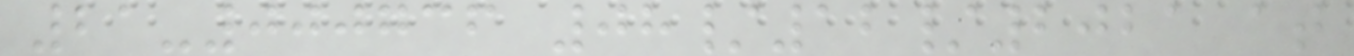21-000736 08/12/2021 at
